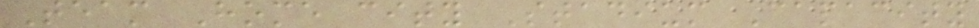Team Home city Stadium Capacity
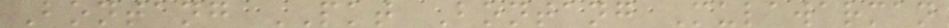Bontang PKT Bontang Mulawarman
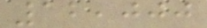12,000
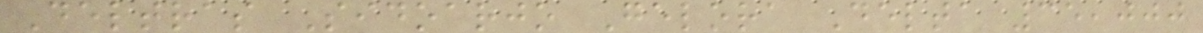Deltras Sidoarjo Gelora Delta 35,000
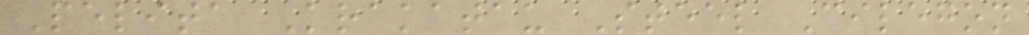Pelita Krakatau Steel Cilegon
